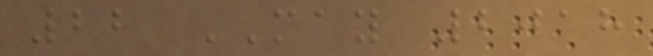22 MAY 2018
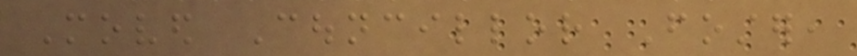Moved Councillor Foster,
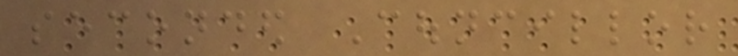seconded Councillor
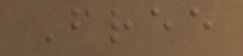Free
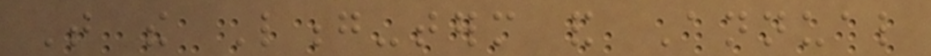That the Long-term and Annual
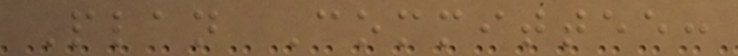Plan Committee:
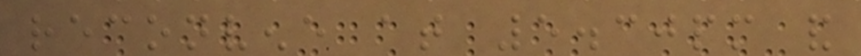reconvene at 5.30pm and
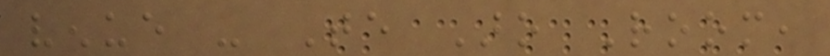venue - Te Aro Room,
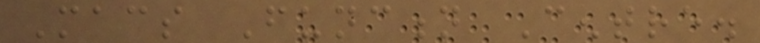Macs Function Centre.
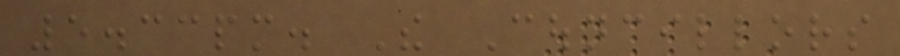5.33pm. The Councillors
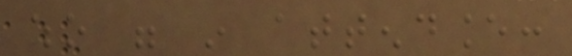who were in attendance:
